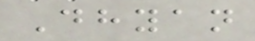Dhyan
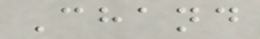Chand
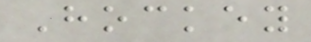Hockey
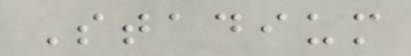Stadium
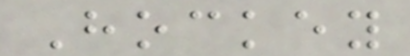Hockey
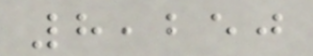8,250
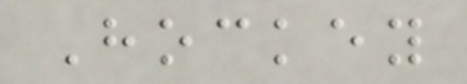Hockey
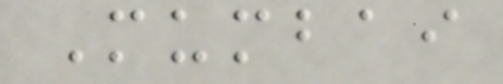Mumbai
